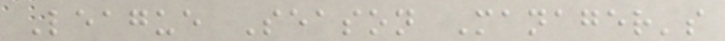League Season Manager's
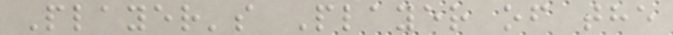Player's Player of the
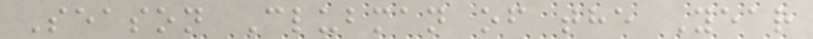Season Clubman of the Year
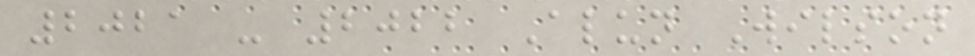2021 - 2022 Alun Wilson
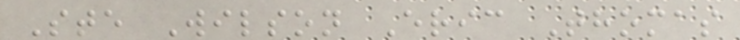Ste Wilson Eric Thomas
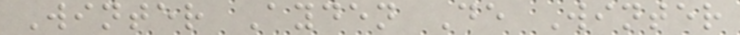Winter Ayden De Winter
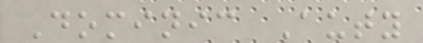Dominic Auty
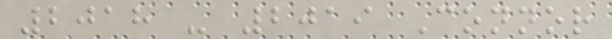2018 - 2019 Connor
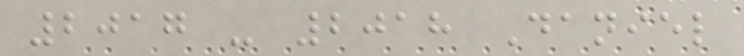2017 - 2018 Daniel
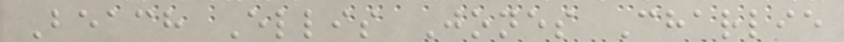Beach Ellis Jones Charlie
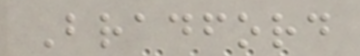Bradford
